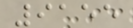9155
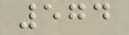574
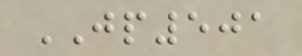JP501
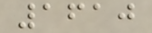1610
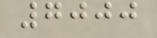7000
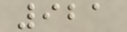921
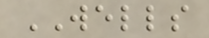WELLS
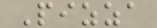Pizza
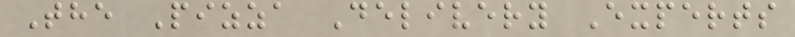The Pizza Delivery Experts
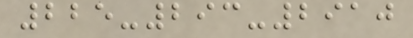225-293-2910
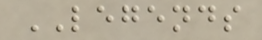LEGENDS
